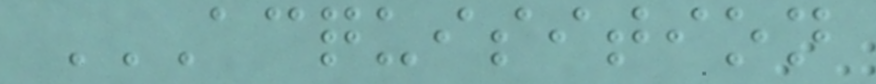ACQUISITION
